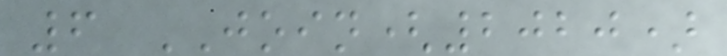6 JOIN(2020)
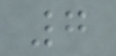7
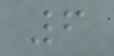6
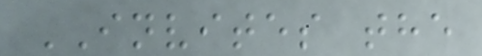INVITES the
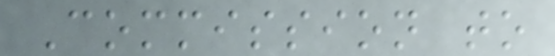Commission to
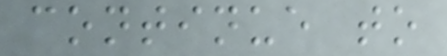continue to
